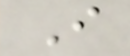I
